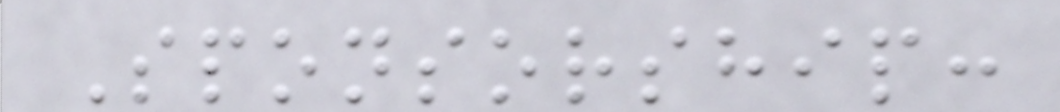Sponsorship:
